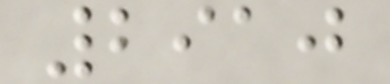2910
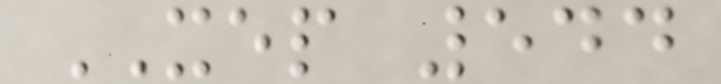XEP 544
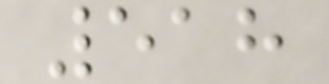518
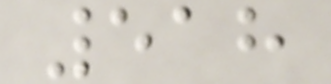518
